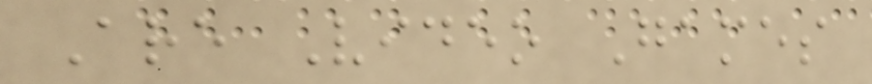Are Video Games
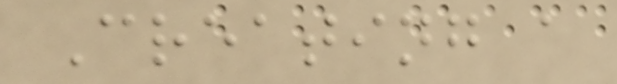Creating a
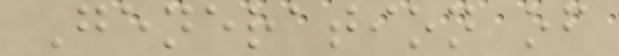Generation of
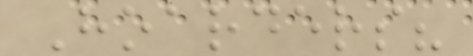Hoarders?
